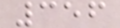356
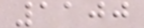1100
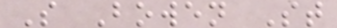S Bowen St
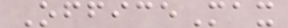OfficeMax
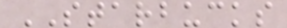STARBUCKS
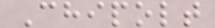Chipolt
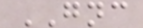GNC
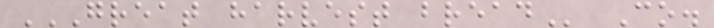GREAT HARVEST BREAD Co.
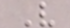V
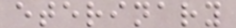eterinary
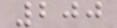200
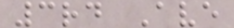3rd Ave
